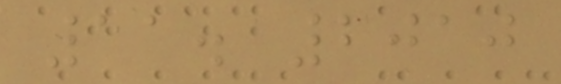11. 2010
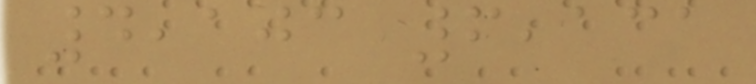4,103 6,131
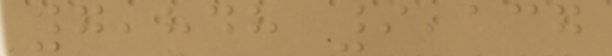7,848 9,137
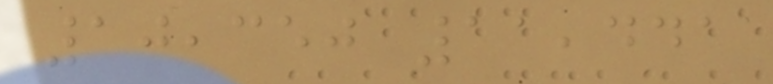10,350 11,441
